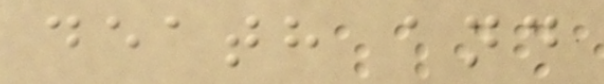death and
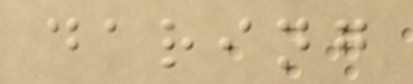daring
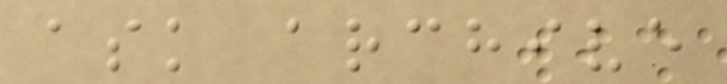ask archive
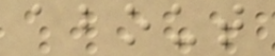about
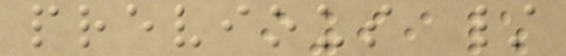previous /
